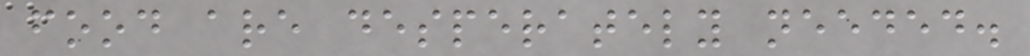food are desperately needed.
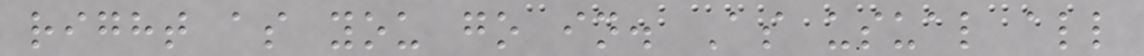right as you go in. As usual all
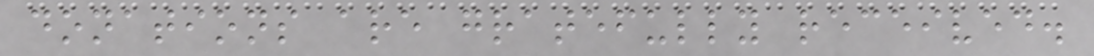donations are gratefully received.
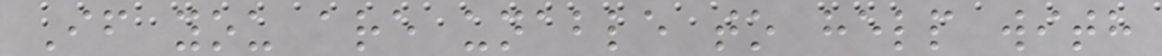If you are unable to help with
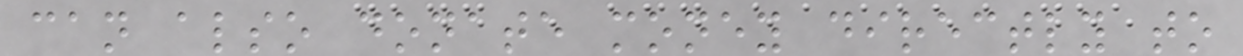can also donate money directly to
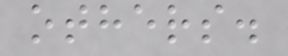others.
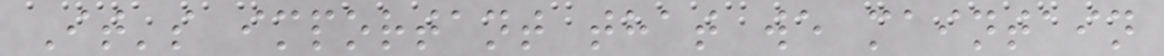It's important that we maintain
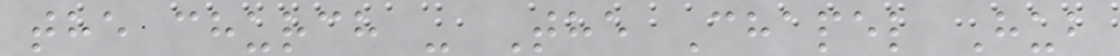the church - The Chapel Hub
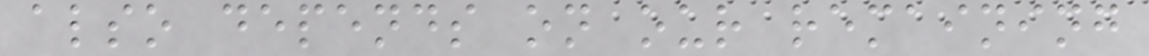also depends on our remaining
